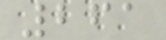261
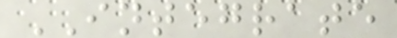INTEGRATE
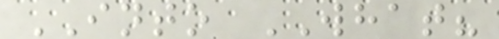INTO WHAT?
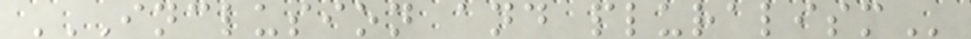INCLUSION AND PLURALISM
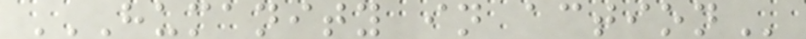HUMANITY IN ACTION
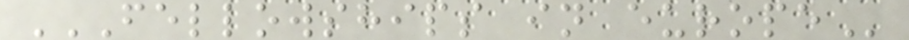FELLOWSHIPS IN EUROPE
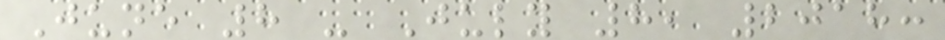June 8 - July 8, 2018:
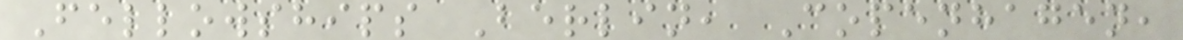Fellowships Berlin, Copenhagen,
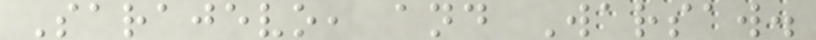Sarajevo, and Warsaw.
